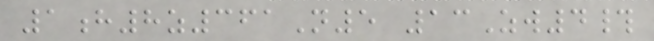1h8z361N5 13Zw4#
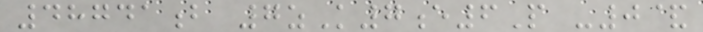48741b 7zK7e6P -0&
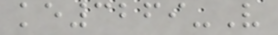ke3269-V
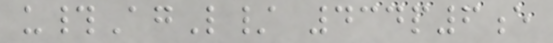u#AgL/ 434p6e
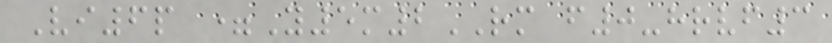Vi6p =Y5m2RM f0-hrvf3
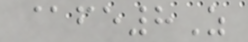@fe8Z
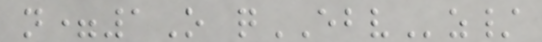n=1O qEBVz/
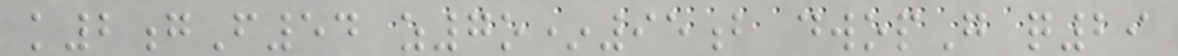k2gF54 z7o*95b dwopG q29
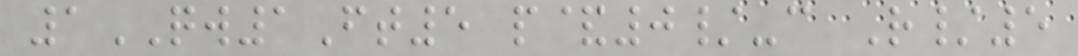1QW1Ft5 p&0/-c R/5
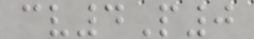cv4P0
